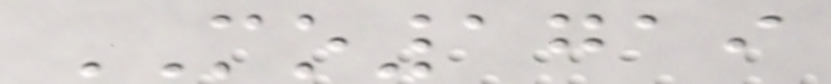MO1719
